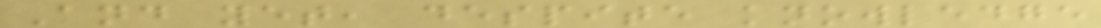And yet, despite knowledge
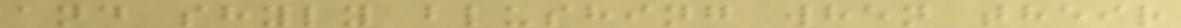and shyly blushing when their
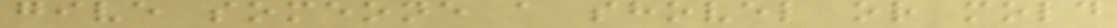give someone a shovel or mold
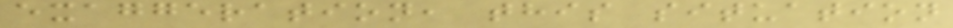exaggeration, this situation
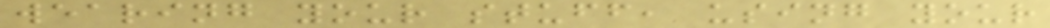wearing your stuff, using your
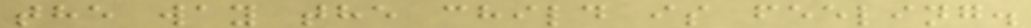the way the child is feeling.
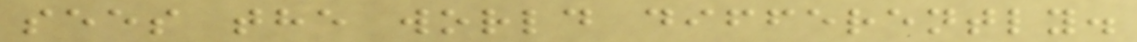sees the world differently.
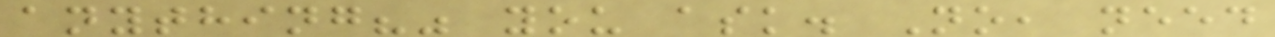anything?" you ask. No, need
